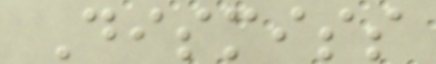Dismiss
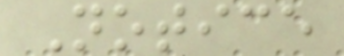Notice
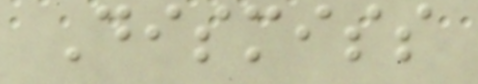Dismiss
